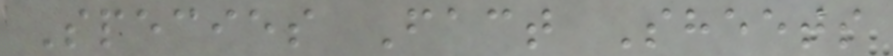Species Fact Sheets
